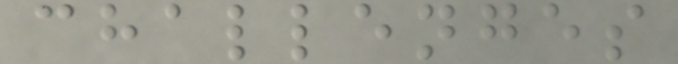challenges
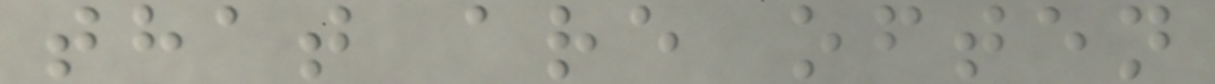that are often
